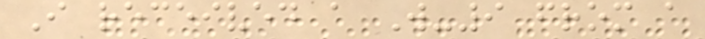I received a W-9 from a
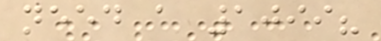need a 1099?
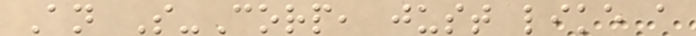An S-Corp, just like a
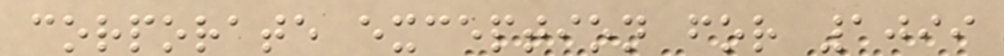corporate exception for 1099
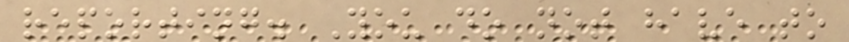reporting. You do not have to
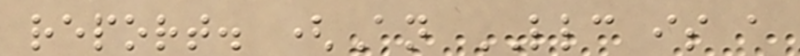report. (An LLC is a
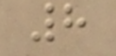8
